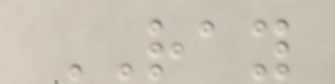RAY
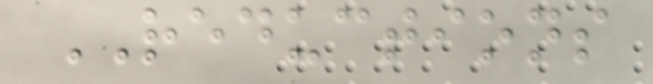REDUCTIONS
